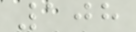108
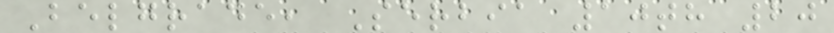Belgrade, Serbia 10th 20
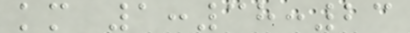km 1:38:23
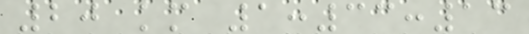20 km 1:33:13
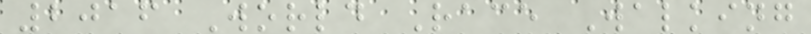2016 World Race Walking
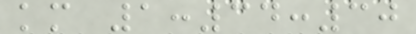km 1:34:30
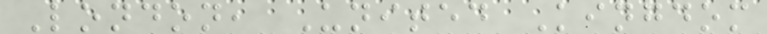London, United Kingdom
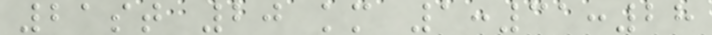21st 20 km 1:31:28
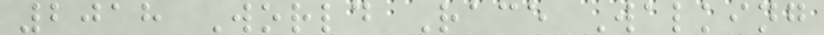2018 World Race Walking
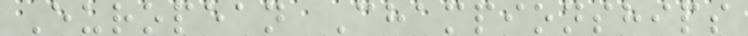European Championships
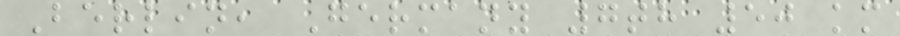Berlin, Germany 7th 50 km
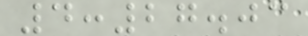4:27.03
